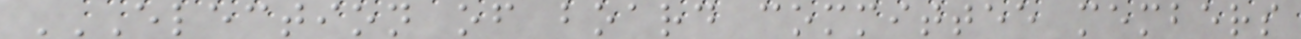ELECTION OF BOARD COMMITTEE MEMBERS
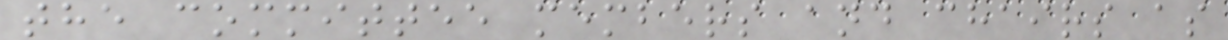the committee members and chairs as
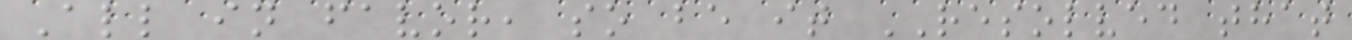All in favor, so be it RESOLVED that
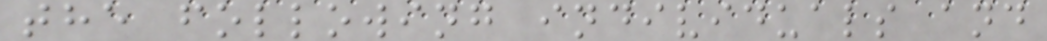the following individuals and
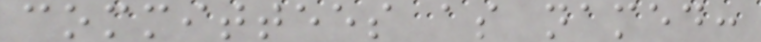committees as named:
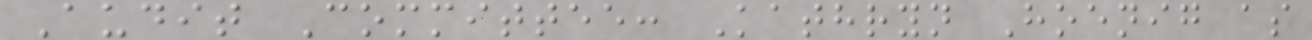Audit Committee: Kathryn Hoenig as
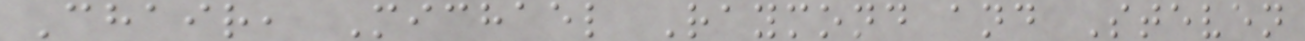Chair, Michael Raymond and Steven
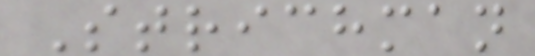Strichman
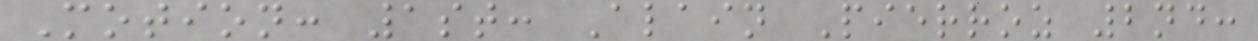Motion: 1st: Alain Pierroz 2nd:
